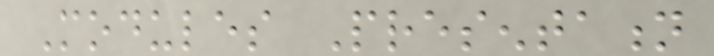Modules Presentation
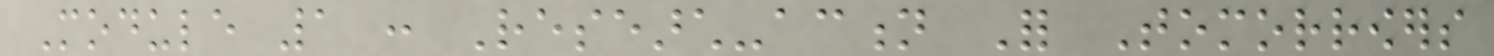Module 1 : Research-action For Tomorrowers
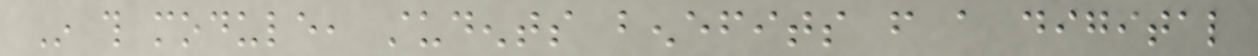In this module, students benefits from a digital
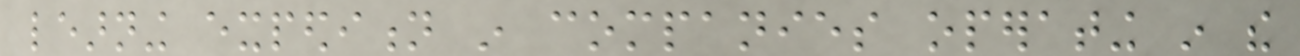learning expedition in companies operating in the
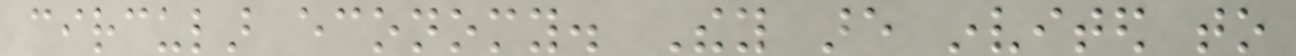circular economy. They are invited to
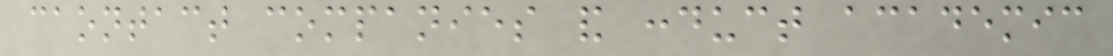caontact companies and conduct academic
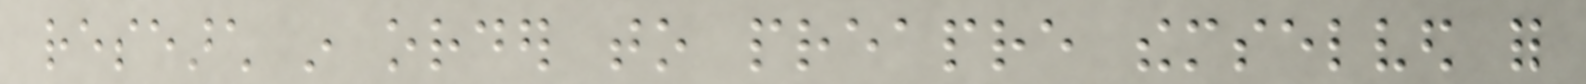research in order to preapre themselved for
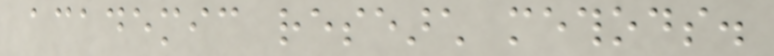academic research methods.
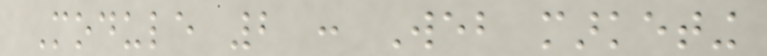Module 2 : Web marketing
